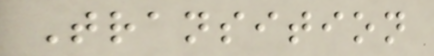Transition
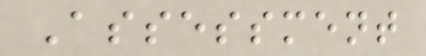Assessment
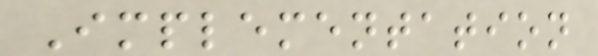Implementation
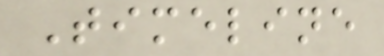Timeline
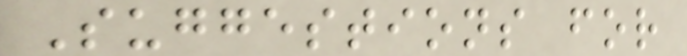Suggestions for
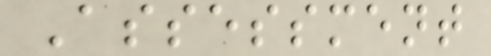Assessment
